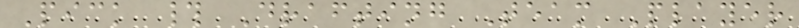Pick # Drafting Team Player
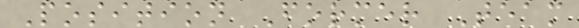Position Former Team
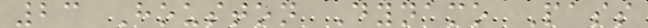23 Houston Dynamo Pass
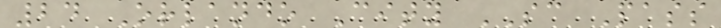24 Orlando City SC Pass
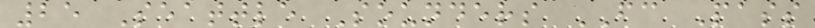25 Seattle Sounders FC Pass
